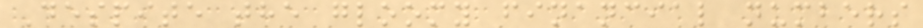Despite the gloomy financial numbers
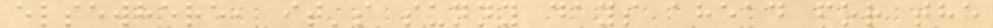elsewhere, it's sunny days ahead for the
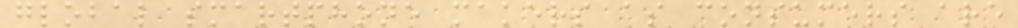global smartphone makers as consumers are
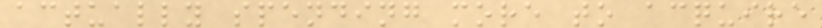actually spending more to acquire
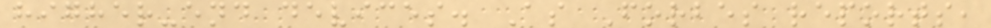higher-end devices. As Forbes reports,
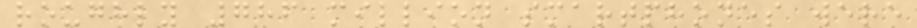roughly 786 million smartphones were
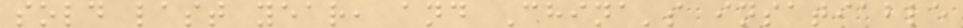sold last year, and China's insatiable
